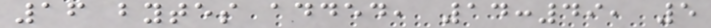16 bytes added, 14:49, 5
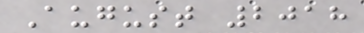August 2018
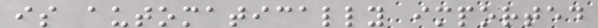is automatically imported
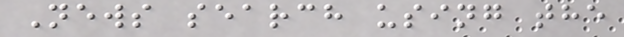News search using the
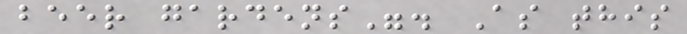beer gardens". As this
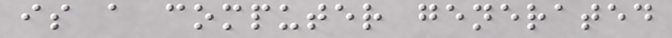is a computer generated
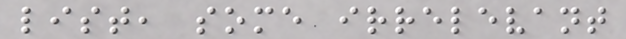list, some irrelevant
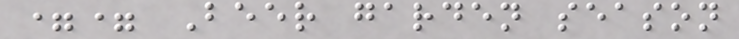== Beer garden season
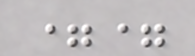==
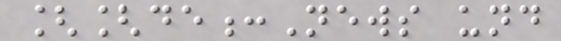[[de:News und
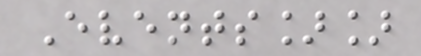Events]]
